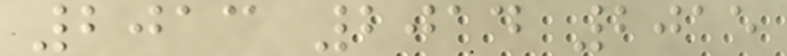2013 2014 2015
